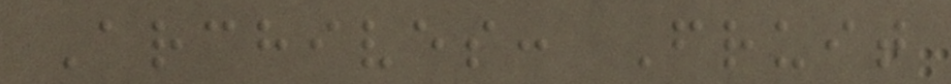Archives: Fruit
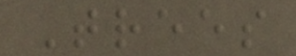Trees
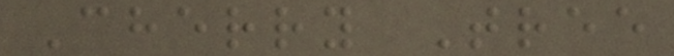Cherry Tree
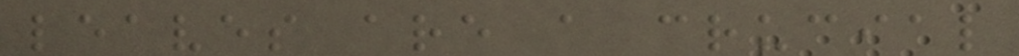leaves are a crucial
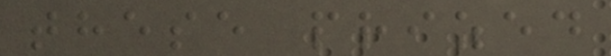these prized
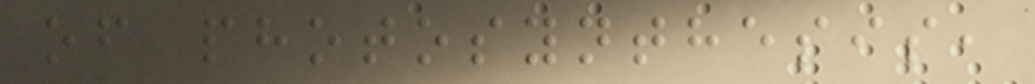of photosynthesis,
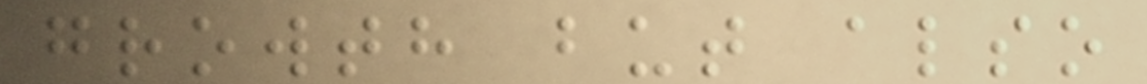growth but also
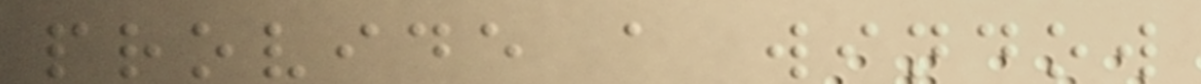provide a window
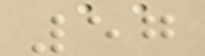57
